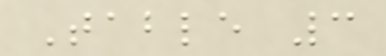Table 3
